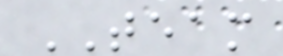TEAM
